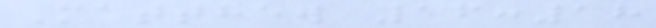Matthew 16:18
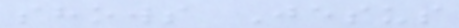shows Jesus
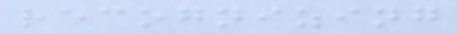recognizing
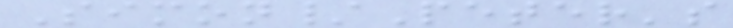Simon/Peter's
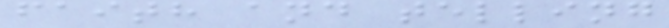faith and telling
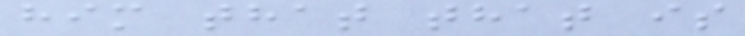him that that is
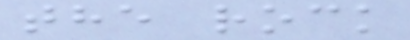the rock
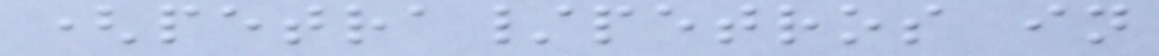(petra/petros in
